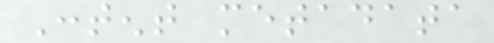Content metadata
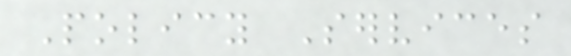Policy Services
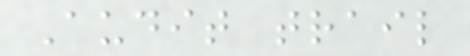Audit trail
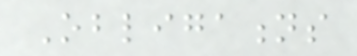Obligations
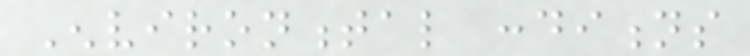Environmental conditions
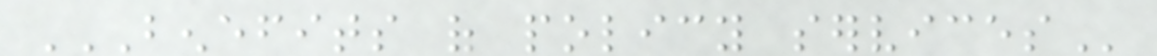BENEFITS OF POLICY SERVICES
